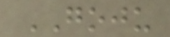GOJU
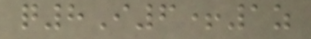q8I6+1z
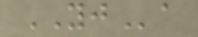YJa
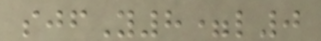sjfY8=l0
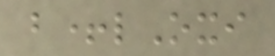b+lOxi
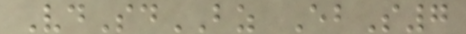VdSdBZ EbS7
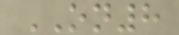ON8
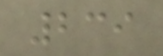239
